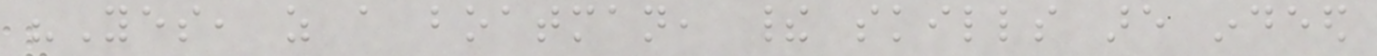"Yes, as a boatman, their skills are indeed
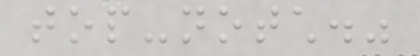top-notch."
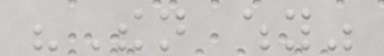"Then why"
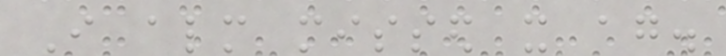I almost missed it again.
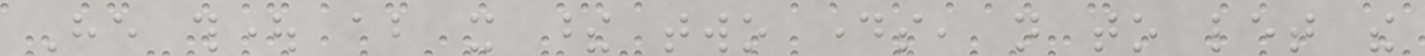He thought about it these two days, not to let the
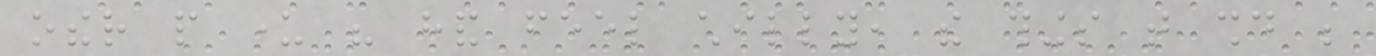other people under his hand feel chilly, the things that should be
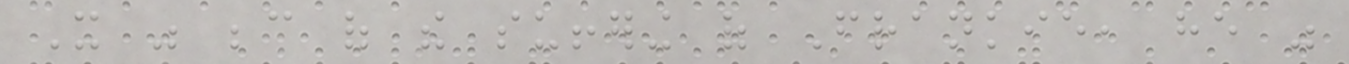It was because of the suffering of Frankie, he was
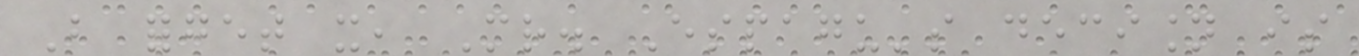But forget it, Mr. Espagu's decision is
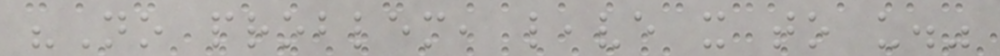"No problem, leave it to us."
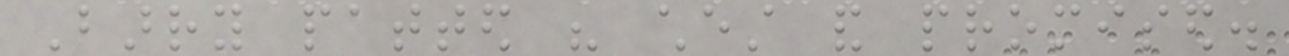Barry patted his chest and promised.
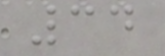34
